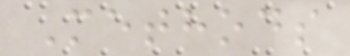Methods
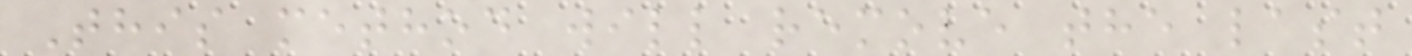This method will remove the last
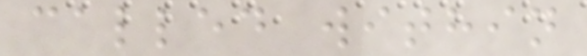called within
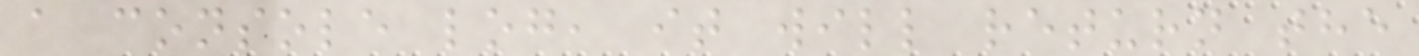a console log, it will return the
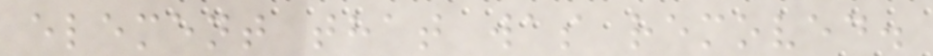element that was removed.
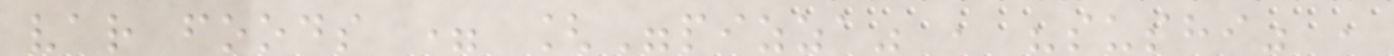var foods = ["pizza" , "sushi" ,
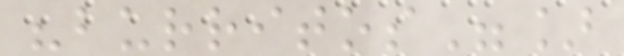"burritos"]
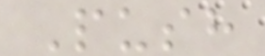Push
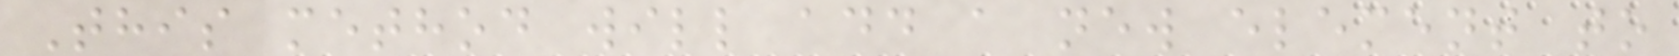This method will add a new element to
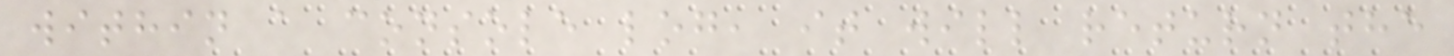within a console log, it will return the
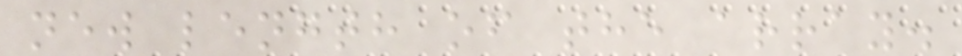new length of the array.
